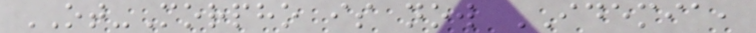OT-Morpho is now IDEMIA,
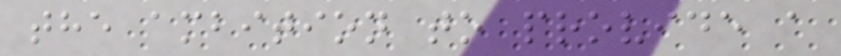the ambition to provide a
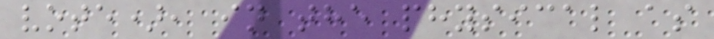vote), in the physical as
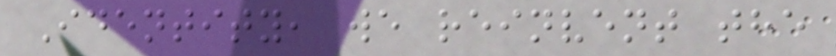Identity, we reinvent the
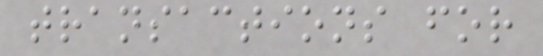transactions for
